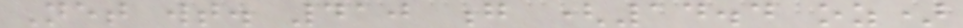Net wt. 410 g (14.4 oz)
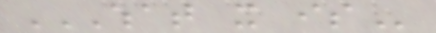WHAT IT IS
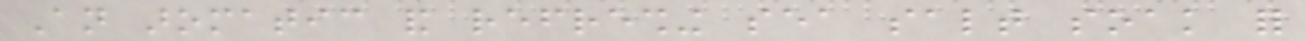An aromatic and refreshing sea salt soak for
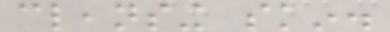cleansing skin.
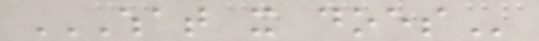WHAT IT DOES
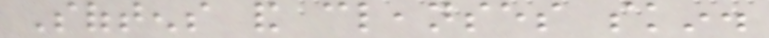Softens and cleanses skin.
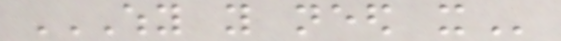WHY YOU NEED IT
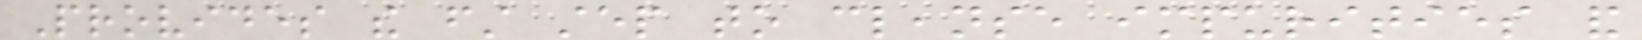Provides the first step to cleanse impurities and
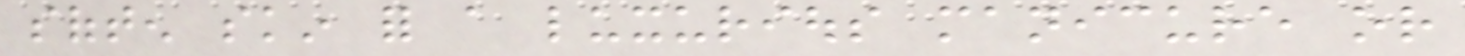soften skin for a luxurious manicure or
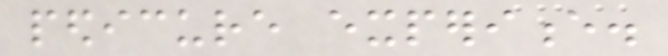pedicure experience.
